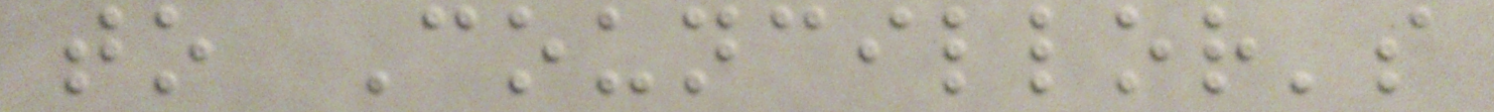to Councillor's
